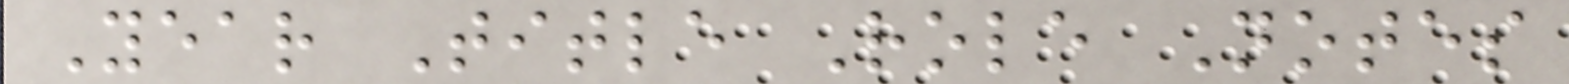Year Title Role Notes
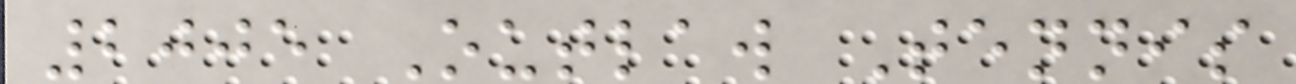2005 Outlaw Tennis
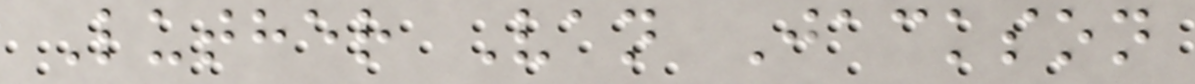Luther Van Jackson
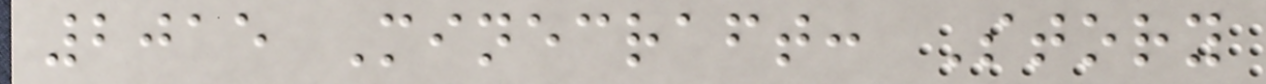2015 Minecraft: Story
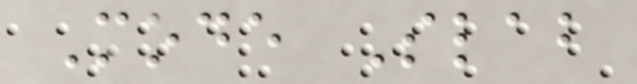Mode Slab
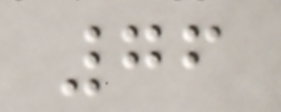76
